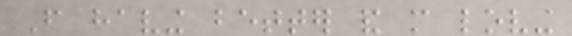From having better and more loving
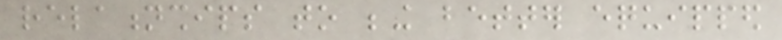relationships to being better equipped
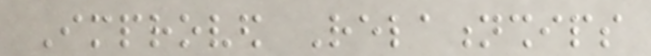Improved Relationships
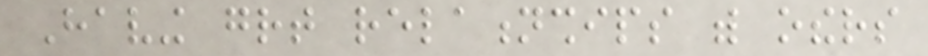Having great relationships with others
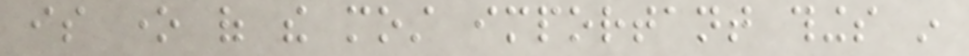is one of the most important things in
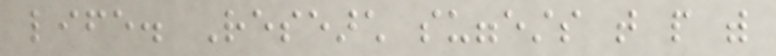life. Research suggests that people with
